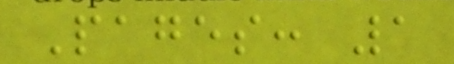Pages: 1
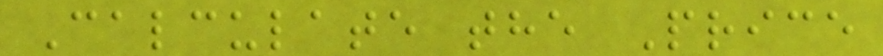Calculate the Price
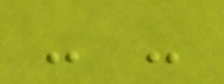- -
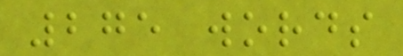275 words
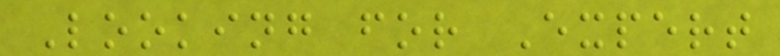Looking for Expert
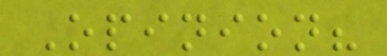Opinion?
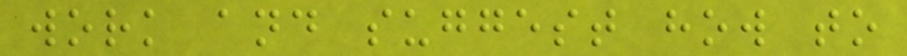work and suggest how to
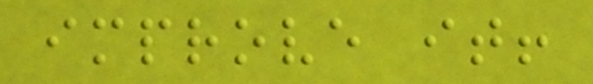improve it!
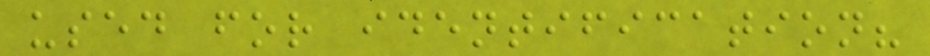used for identification?
